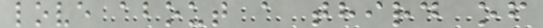love about a third of
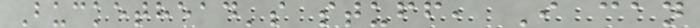Buckethead's stuff, I can
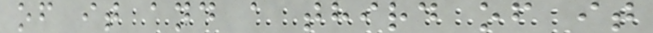of it and a third of it
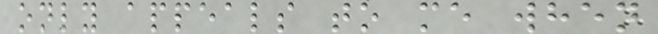only appeals to me when
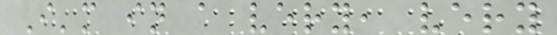I'm in a very, very
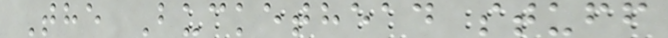The Buckethead stuff
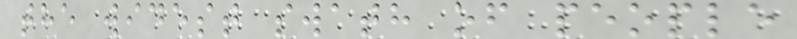the widest swath of people
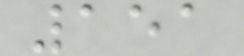151
